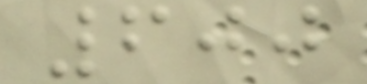600
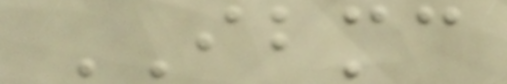IBMC
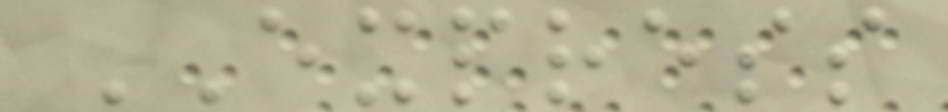EXPRESS
